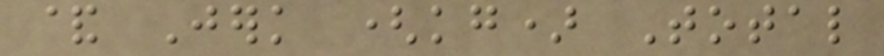& Jerk (kg) Total
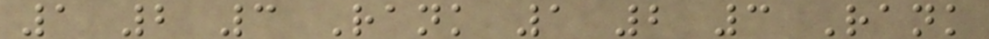1 2 3 Rank 1 2 3 Rank
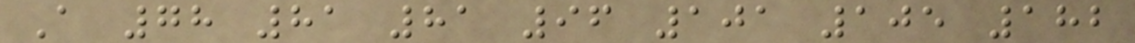A 78 81 81 96 101 105 182
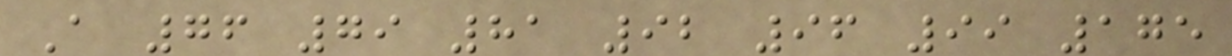A 76 79 81 92 96 99 175
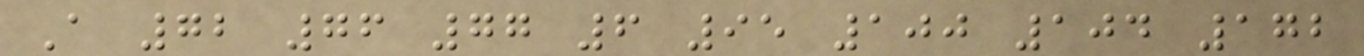A 72 76 77 6 95 100 104 172
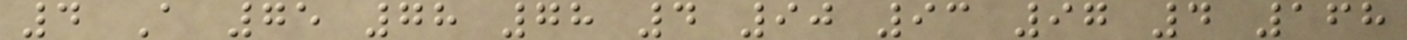4 A 75 78 78 4 90 93 97 4 168
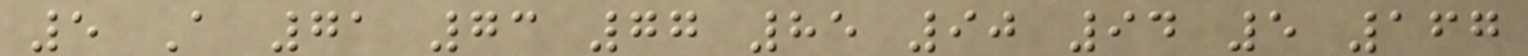5 A 71 73 77 85 90 94 5 167
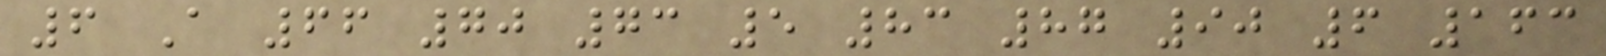6 A 66 70 73 5 83 87 90 6 163
